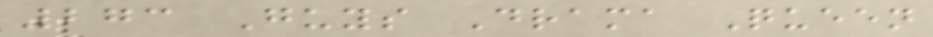273 Guys Drama Queen
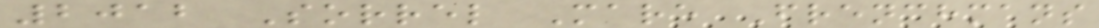2012 Sorrel Mare Frenchmans
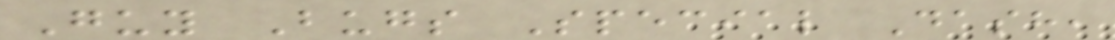Guy Bugs Special Dash,
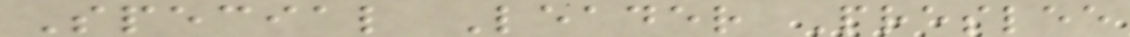Special Leader Preslee
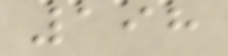198
